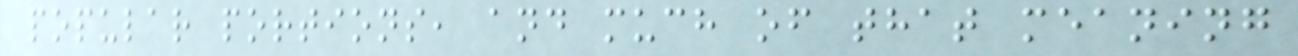popular portions, and much of that meaning
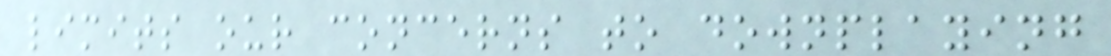limits our concerns to downplaying
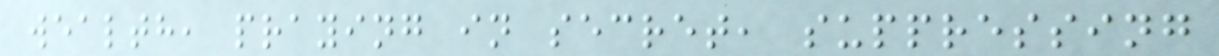wealth, praying in secret, suppressing
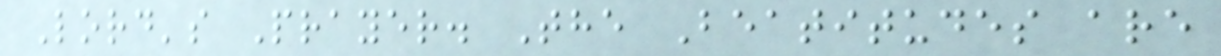Lord's Prayer. The Beatitudes are
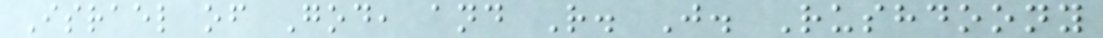Israel of God, and R. J. Rushdoony
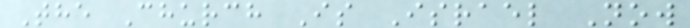The Church Is Israel Now
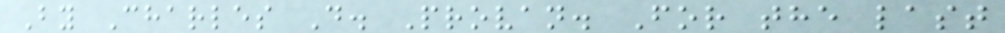By Charles D. Provan. For the last
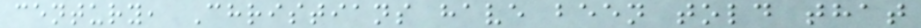century, Christians have been told that
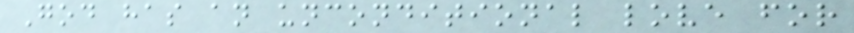God has an unconditional love for
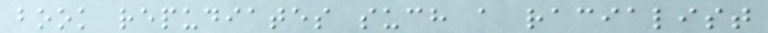book repudiates such a racialist
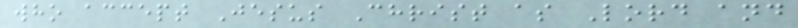who accept Jesus Christ as Lord and
